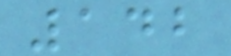142
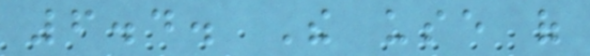6.4. The use of
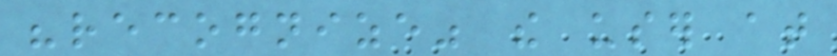"recognize" the user at
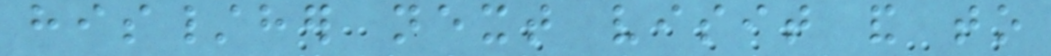his/her next visit and to
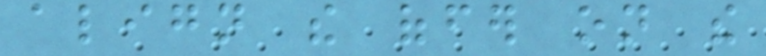align the offer on the
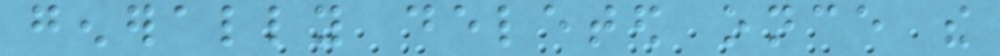generally deleted once the
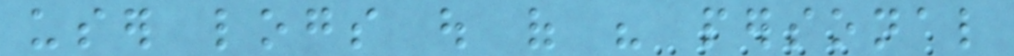user logs out of his personal
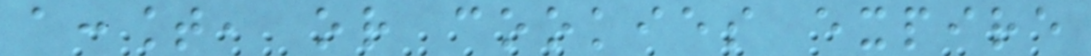account, or cookies expire
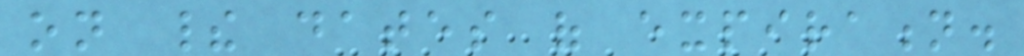on their dates of expiration.
